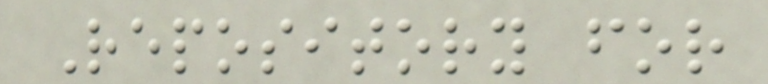Repository for
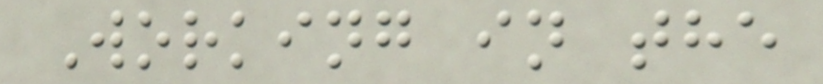Working in the
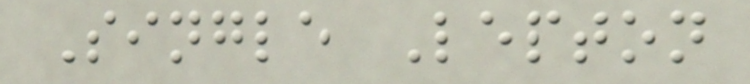Single Lepton
